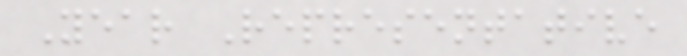Year Representative
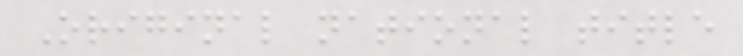Original national title
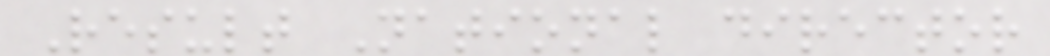Result National director
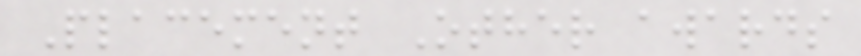Placement Other awards
